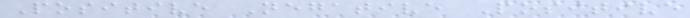Positive Negative Positive
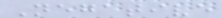Negative
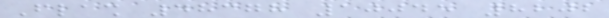Flash 48378 10045 8202
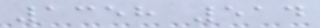1358 514
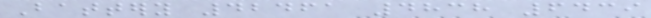Battery 42461 4838 6439
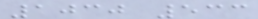1030 533
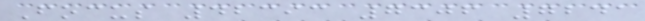Focus 42393 7306 7241
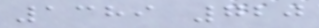1389 720
